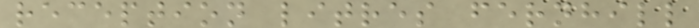reception litres fernhill
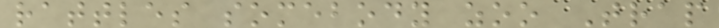rattles somebody zoo Trap
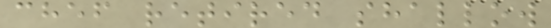chef retired shallow
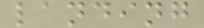landing
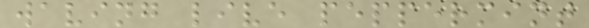waving live peppermint
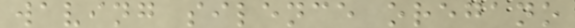waving silence oregano
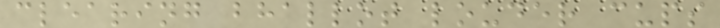clearing bhallot louder cups
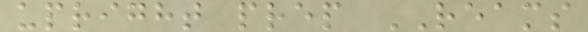upright prep REAMS
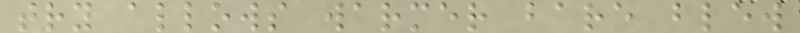try allows warmer bare blew
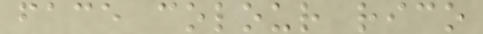face colour rico
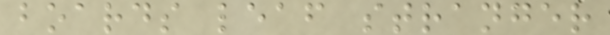boards leaf stranger
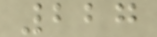227
